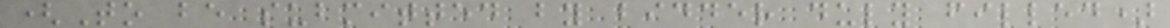(To be submitted by bidder duly filled)
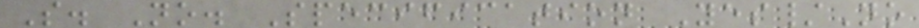S. No. Specification Yes/No
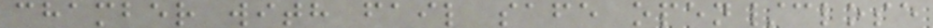chamber with fail safe open/close
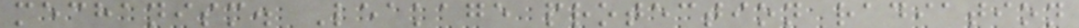mechanism. Leakage protection radiation
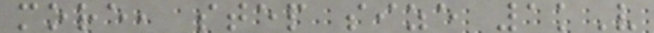more, step size 1kV
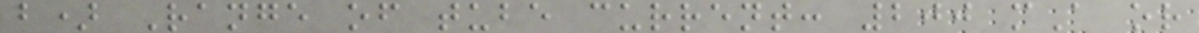b) Range of tube current: 200 mA or
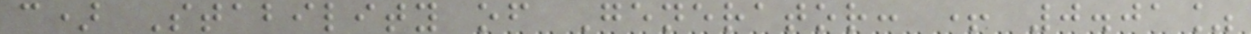c) Stability of Generator: + 0.01%
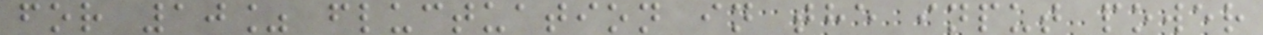for 10% fluctuation in the input power
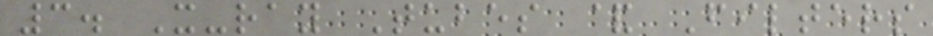3. X-ray Tubes & Filters
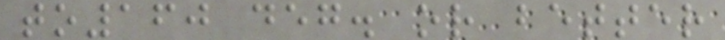to160 deg. or better
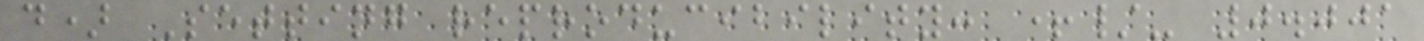d) Setting reproducibility: +/- 0.001
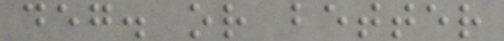deg. or better
